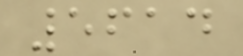5614
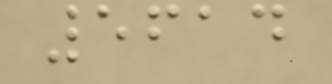5614
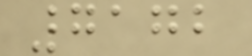7172
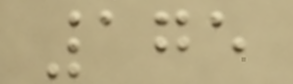175
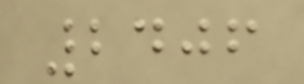2406
